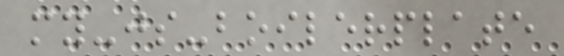my-js-boilerplate
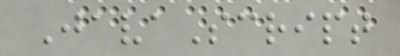JavaScript
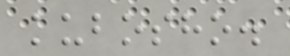kubosho.
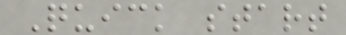Quick start
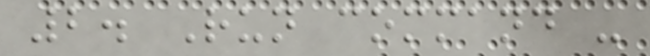2. Run command -
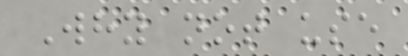Why not use
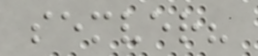semver?
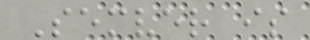Semver is
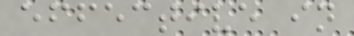effective in
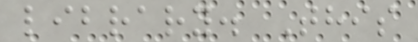library. This
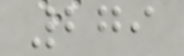279
